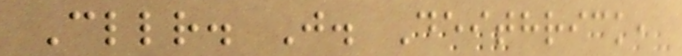Cllr. J. Deithrick,
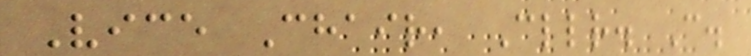Vice Chair, Cllr. C.
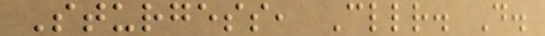Sturgess, Cllr. D.
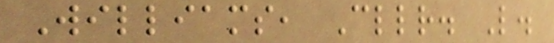Williams, Cllr. L.
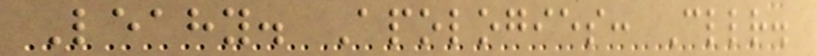Leahy. Apologies: Cllr.
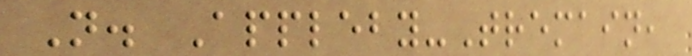N. Appleby-Tremain,
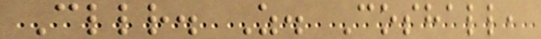Cllr. Z. Coshall,
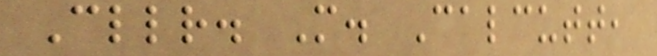Cllr. M. Calcutt,
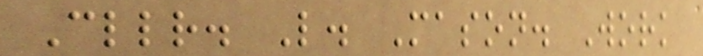Cllr. L. Mason. Work
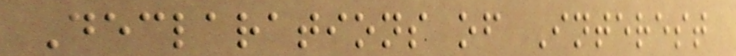Declarations of Interest
